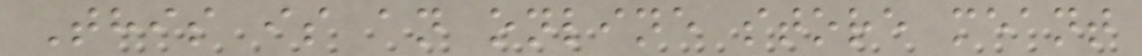This is an online store meant
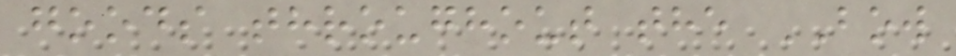goods throughout the BOW
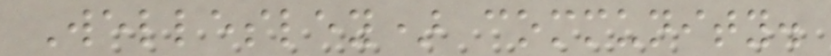Wellesley) community.
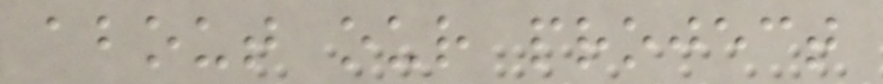about our project
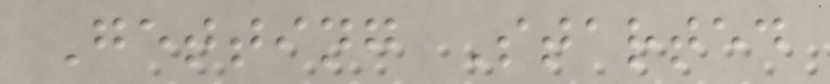Getting Started
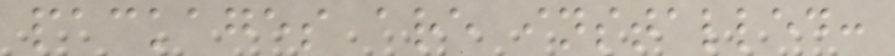packages are installed:
